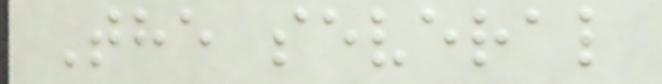The several
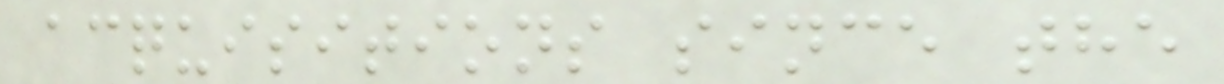acquisitions since the
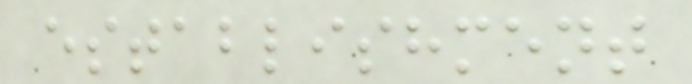establishment
